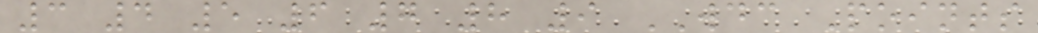3 4 5 6 7 8 9 WDC Points
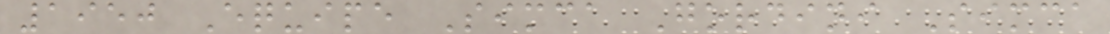1950 Equipe Simca Gordini Simca
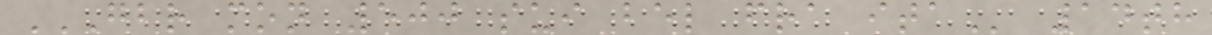GBR MON 500 SUI BEL FRA ITA 14th
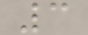3
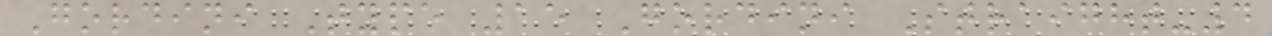Gordini Type 15 Gordini Straight-4
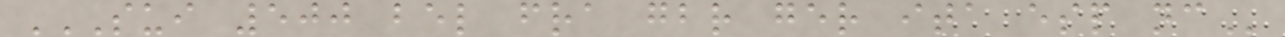SUI 500 BEL FRA GBR GER ITA ESP NC
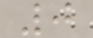0
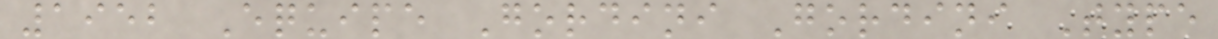1952 Equipe Gordini Gordini Type
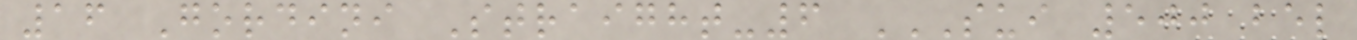16 Gordini Straight-6 SUI 500 BEL
